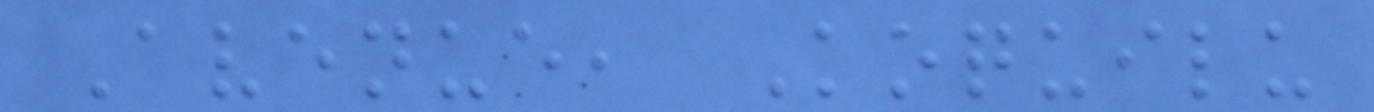Avenue, Koquilu
